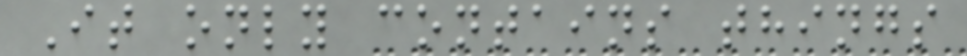It only contains things
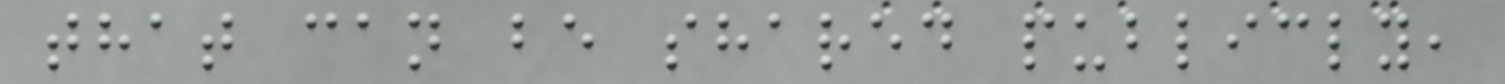that can be shared publicly,
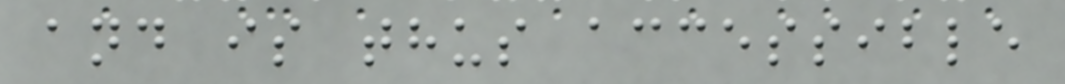and is thus accessible
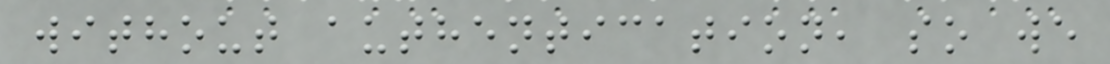without authentication, so we
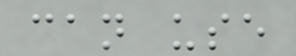can use
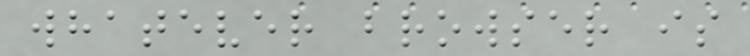whatever browser is
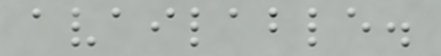available.
